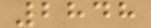2848
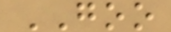GOO
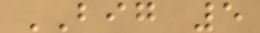BIG 5
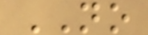NO
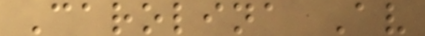Carolina Av
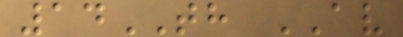14TH AV
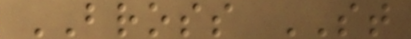BROSS ST
